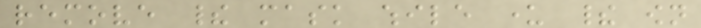remove their mask while under their own
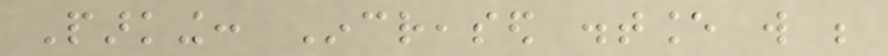Parking: Increased distance will be
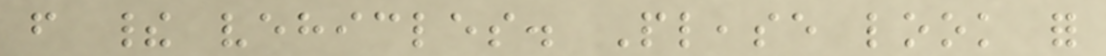from their vehicles. Please look for
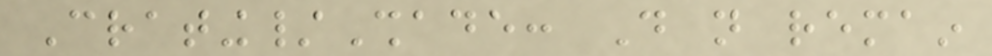Crating/Shade: Do not remain
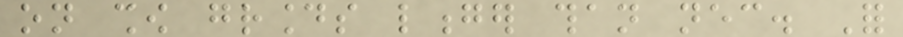on show grounds longer than necessary. For
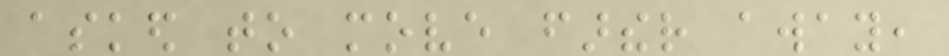asked to move farther away,
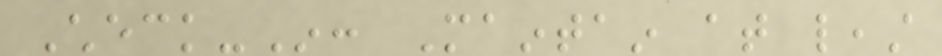Check-In: Maintain at least
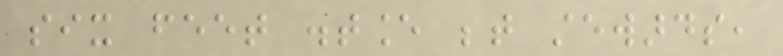six feet distance between stewards,
